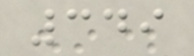349
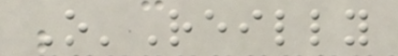O'Reilly
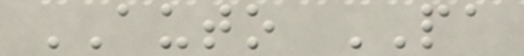AUTO PA
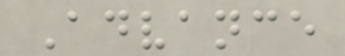Advance
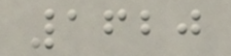1620
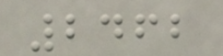2462
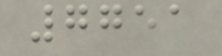7751
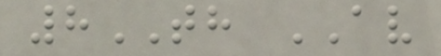8TH AV
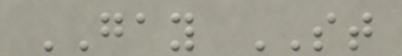GAY ST
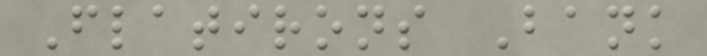Flatirons Bank
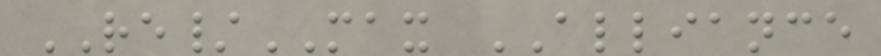RE/MAX ALLIANCE
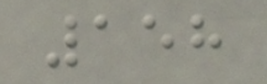158
